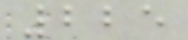225
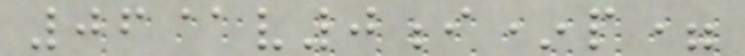06@v0i*p=
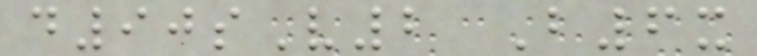d90sV2 B6x
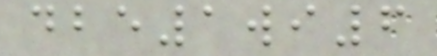dbe1wi6
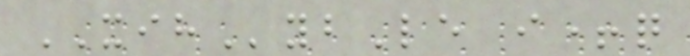XIHybLe i+q
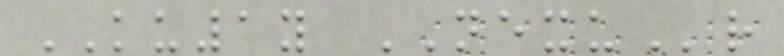KU1y NEXUr
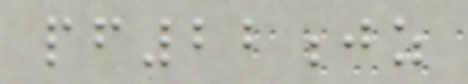pf22jz
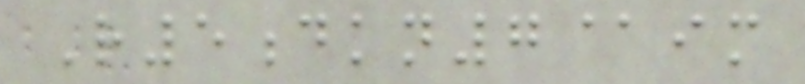R5dkn7@im
